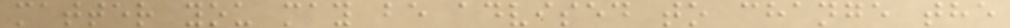matter you may be advised to change the
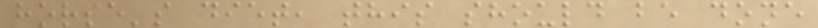horse's diet, this should be done
